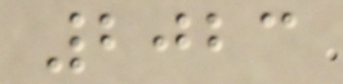2023
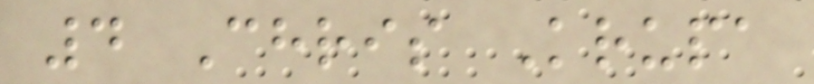4 Chris Krupa
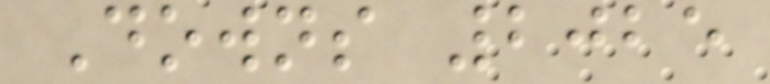Downs 2025
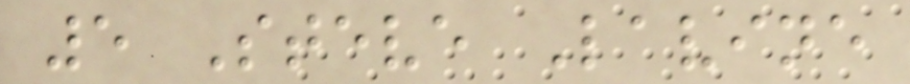5 Steve Lavine
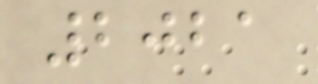2021
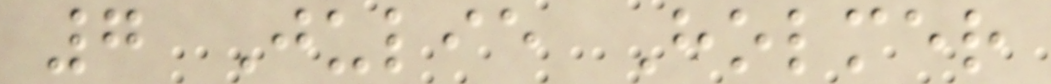7 Julie Holmer
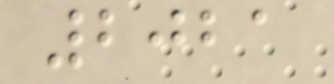2021
